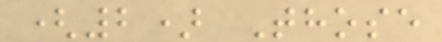(2) Those
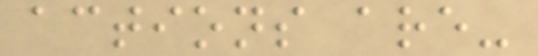actions are-
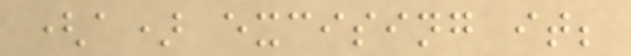(a) excising it;
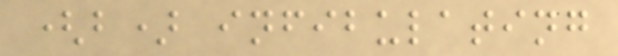(b) infibulating
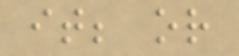it; or
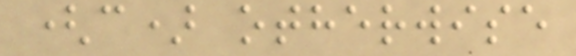(c) otherwise
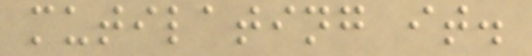mutilating it.
